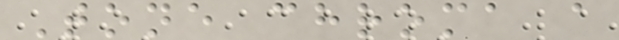Tone chroma a
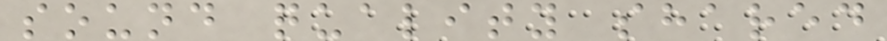sound quality shared
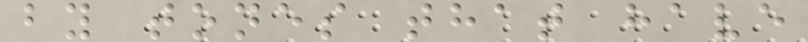by tones that have
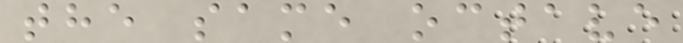the same octave
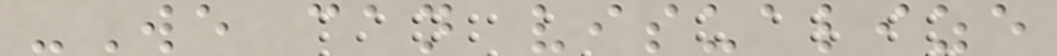-We can visualize
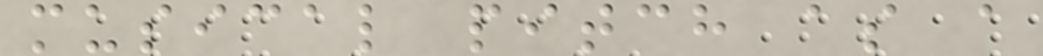musical pitch as a
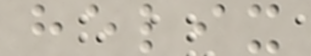helix
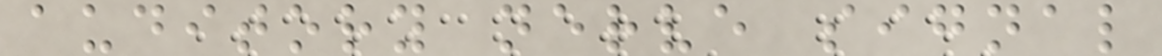auditory nerve signal
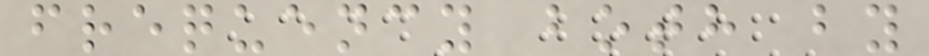frequency both by
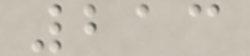213
